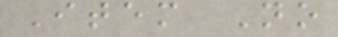Item No
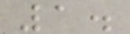1.
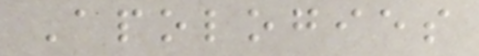Apologies
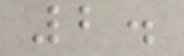2.
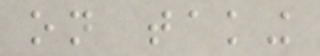on taking
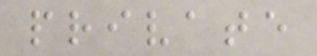private
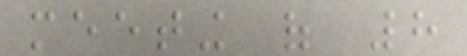meeting of 8
